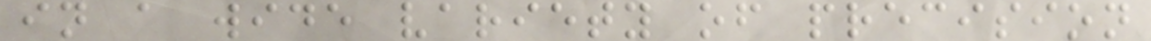in a wide variety of precision
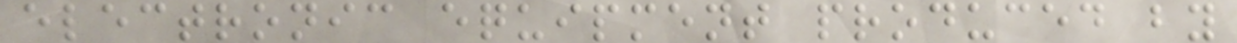electronic equipment produced by
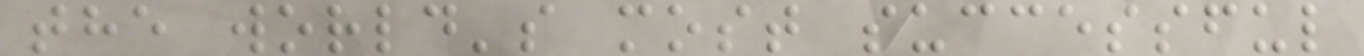the world's most successful
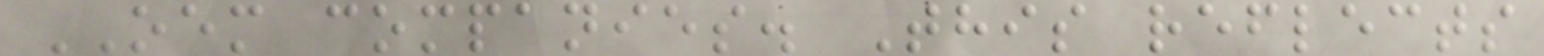OEM companies. This reflects
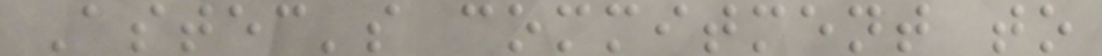Astec's commitment to
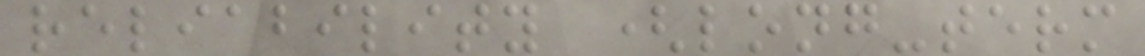reliability (long-term
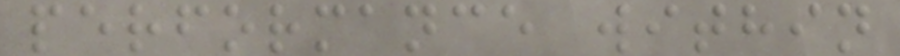performance within
